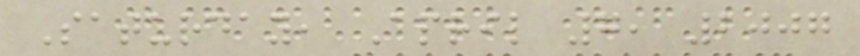Saturday, April 7, 2007
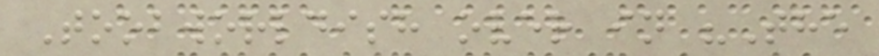Toobworldish over in "The
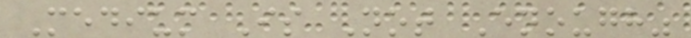Medium Is Not Enough"
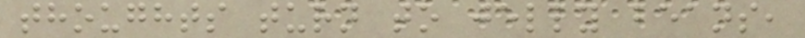thoughts turn to jelly beans,
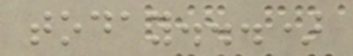today...)
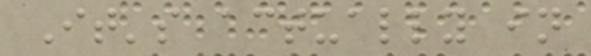It's actually in
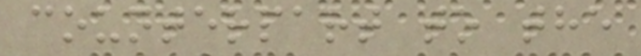counterpart to the
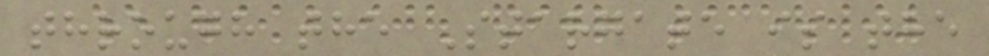through the Stargate is the
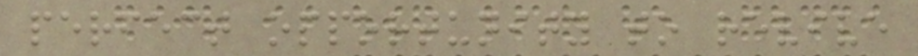perfect opportunity to revive
